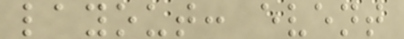layout: event
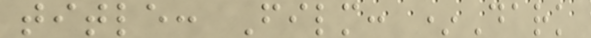title: Film: *Dark
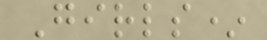Girls*
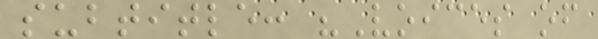subtitle: "Voices of
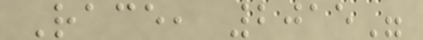Race, 2015"
